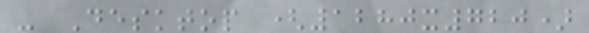- Desktop (1280x720)
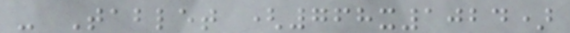- Tablet (768x1024)
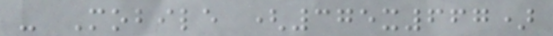- Mobile (375x667)
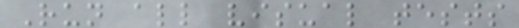Run all visual tests
